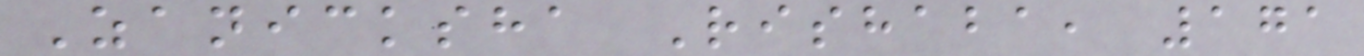Zanicksha Rishaba, 171
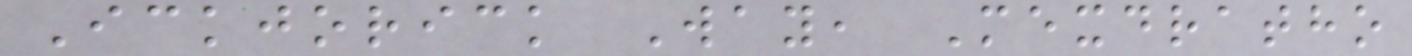Ickjorick Way, Mexdratho
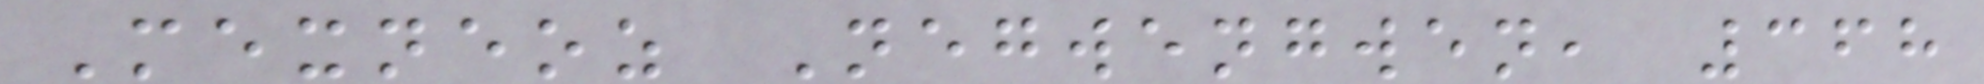Mexneoz Negwengwen, 368
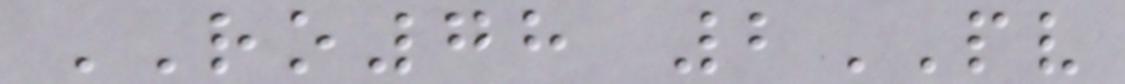RO78 2PV
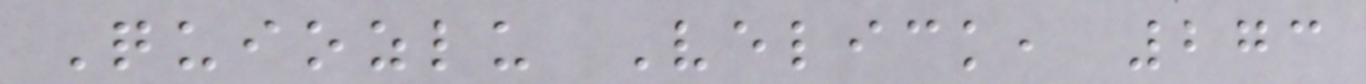Quiozlu Velick, 273
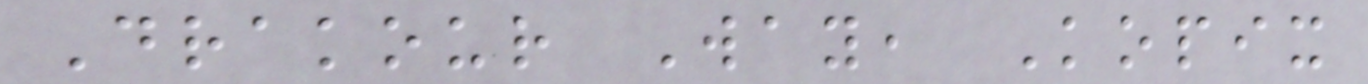Drakour Way, Kopix
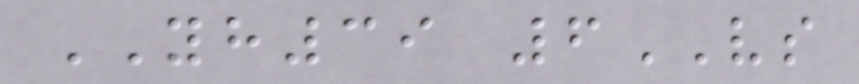YH39 6VS
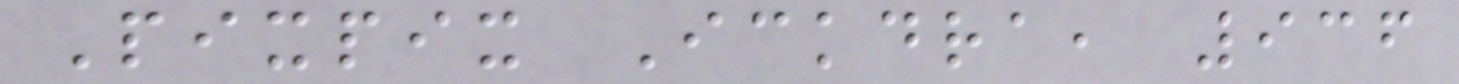Pixpix Ickdra, 936
